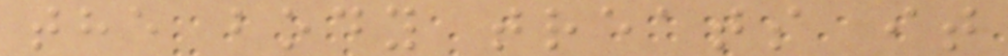the body treats it
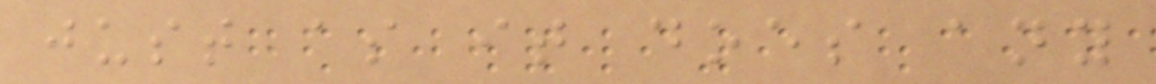just as it does any
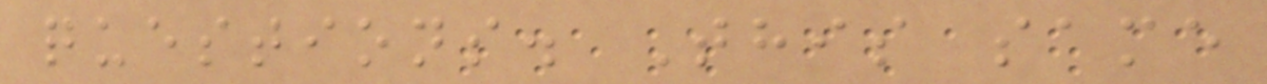questions. This same
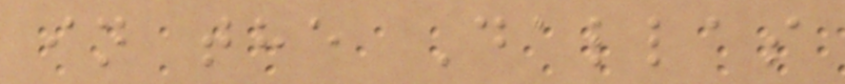in the Dallas
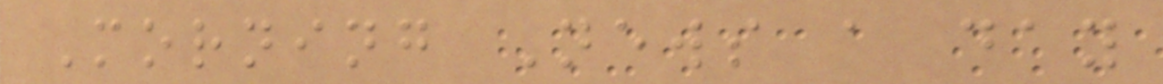Morning News a day
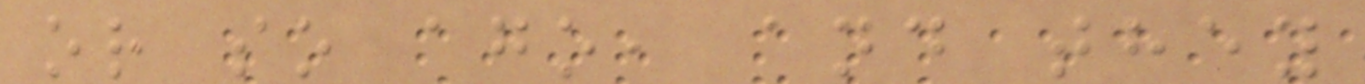or so ago, and they
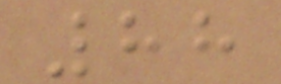88
